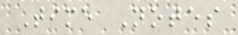Time Notes
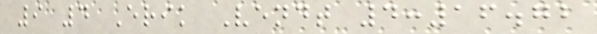9 4 Erik Vendt 4:16.72
